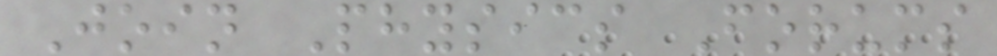Join Physics Forums
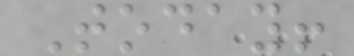Today!
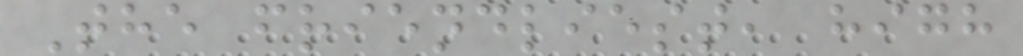The friendliest, high
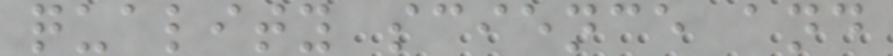quality science and
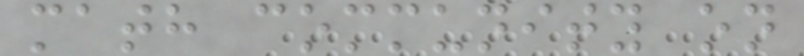math community on
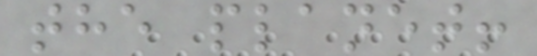the planet!
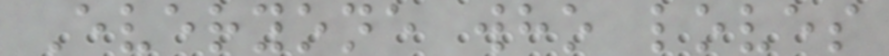Everyone who loves
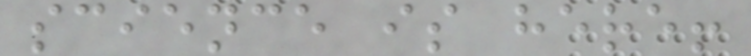science is here!
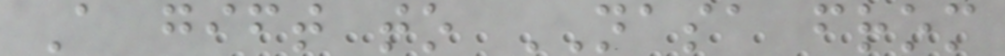A gift to NASA from
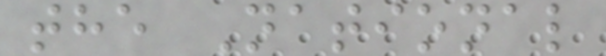the National
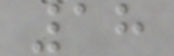18
